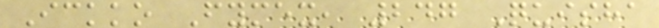Ickko Fymex, 247 Quisha
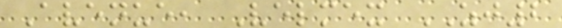Avenue, Velmex ZJ2
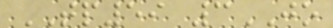TP59 3JO
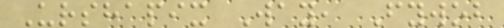Urshapix Way, Fywob
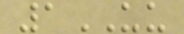1UU
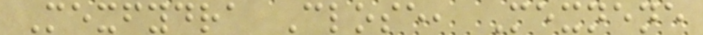Mexfydra Close, Mexnene
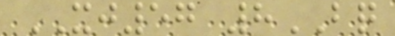XJ57 8BQ
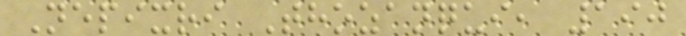Nepixri Thozanqui, 190
